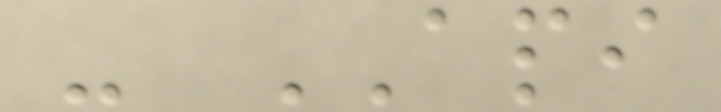- API
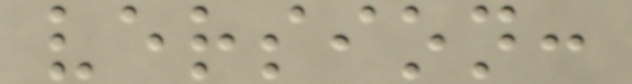version:
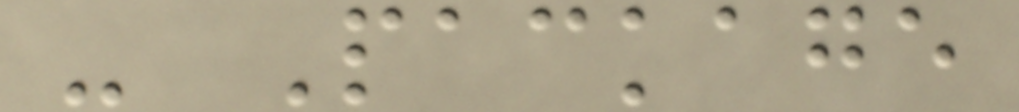- Package
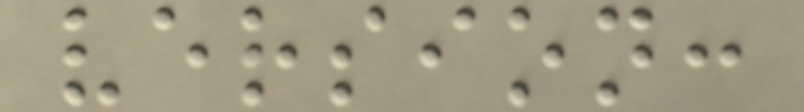version:
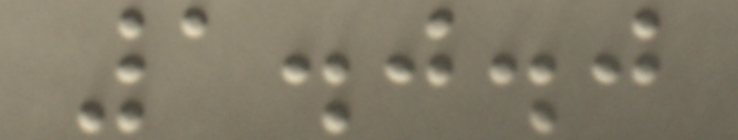1.0.0
